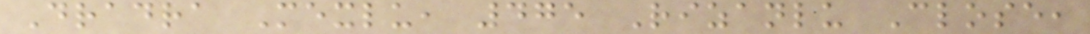Dradra Mexlu, 475 Rizanlu Close,
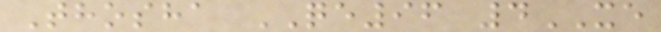Thosha QE96 4XE
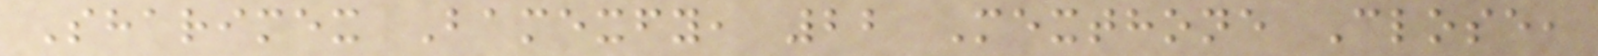Sharimex Bamexfy, 22 Mexthone Close,
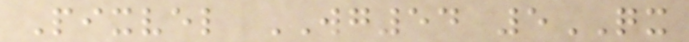Pixvel WG54 5QX
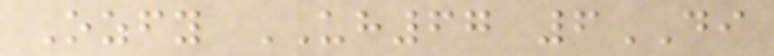Ozfy UH67 6DI
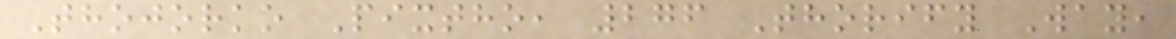Thojorko Pixtho, 276 Thorify Way,
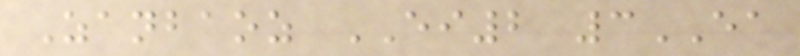Zanbaoz EI2 3EA
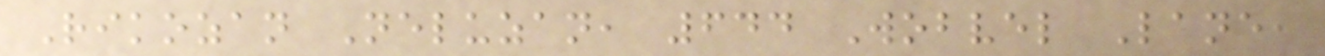Rikozan Neluzan, 644 Wobvel Lane,
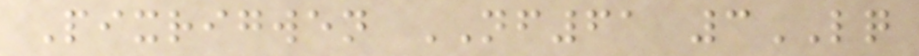Pixrigwen NF61 3LQ
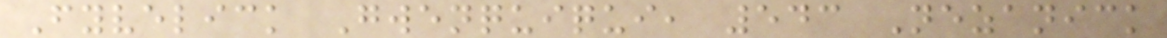Fyvelick Gwenquiqui, 543 Nezanick
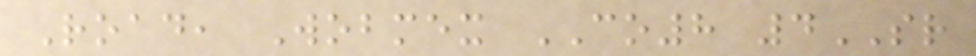Road, Wobmex CO8 4SR
